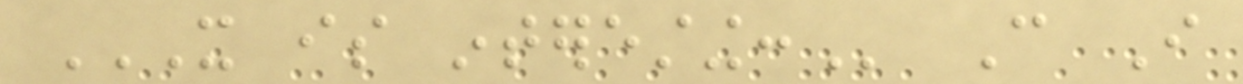IT IS INTERESTING: Can I
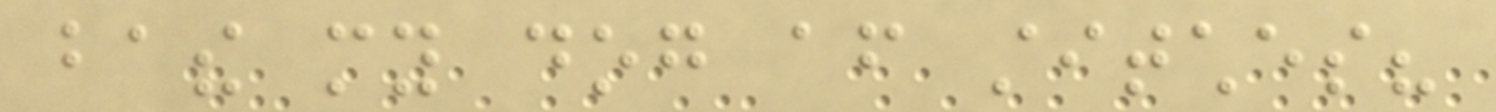bathe my dog after stitches?
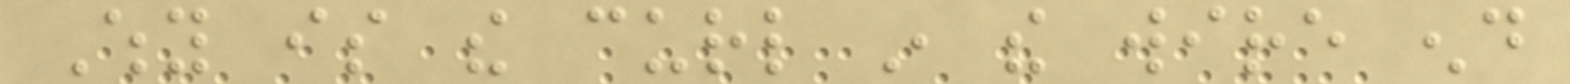Why is the curl in the wire end
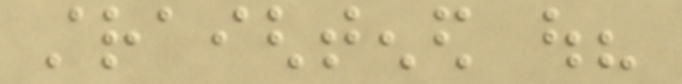straightened out?
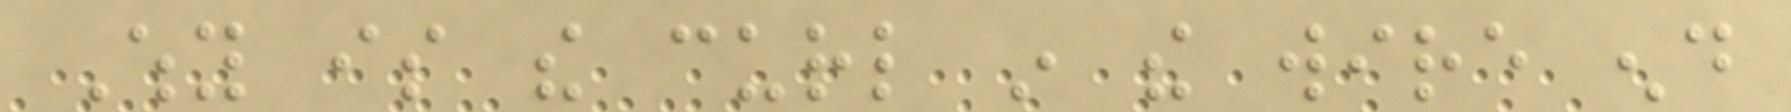Why is the curl in the wire end
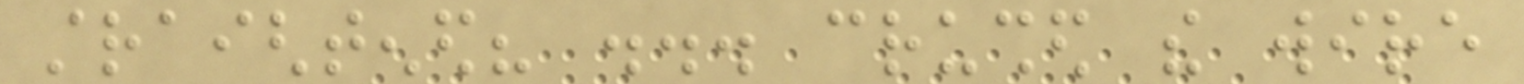straightened? ... crushed the wire
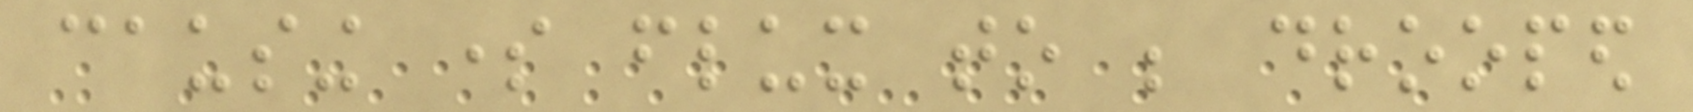causing some flux to be drooped
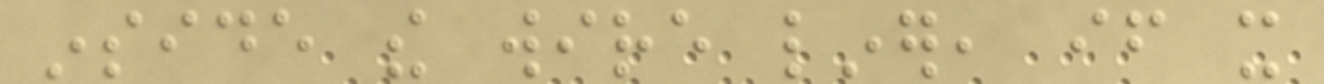inside the wire liner, if it
